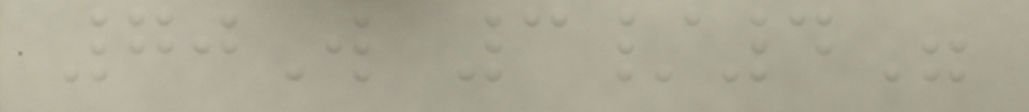70W 3/4"
